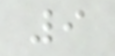9
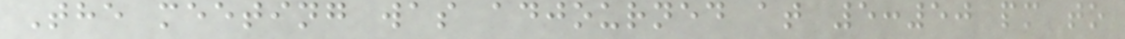The meeting was adjourned at 5:50 pm to
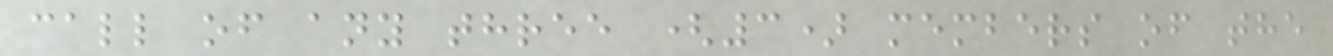call of any three (3) members of the
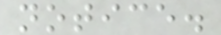notice.
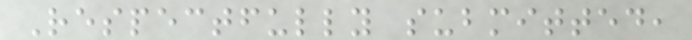Respectfully submitted,
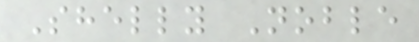Shelly Noble
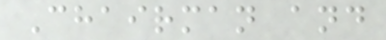Chairman and
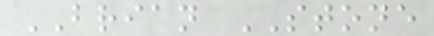BRIAN STONE
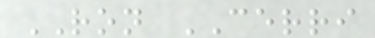RON CERRI
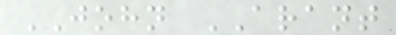JOHN ARANT
